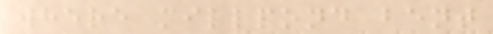where millpond bent
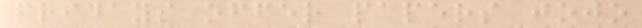fridays offer papers jojo
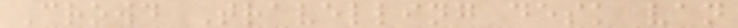Crowd Travelling desk van
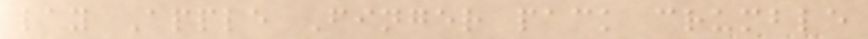lay Apple Finger pack crumble
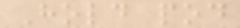Hold pod
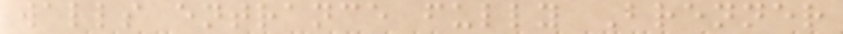walls entrance fully Brenner
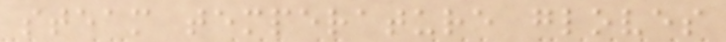steam temperature gloves
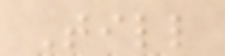Till
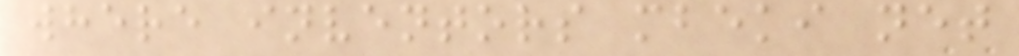where inventors mbeki net
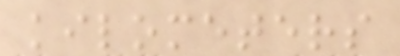kilometers
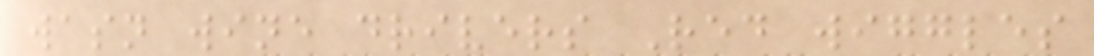wasn wine drivers Red wiggles
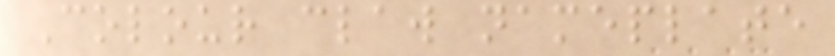Colour claw nameplate
